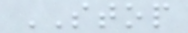STOP
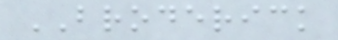BRODERICK
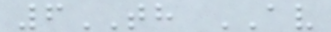6TH AV
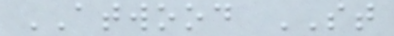ATWOOD ST
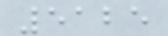5125
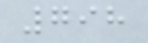798
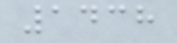1438
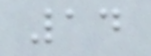14
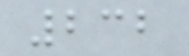232
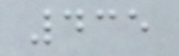435
